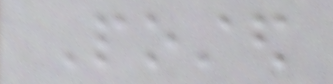Posted
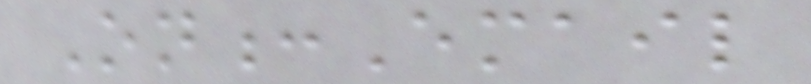On:Email
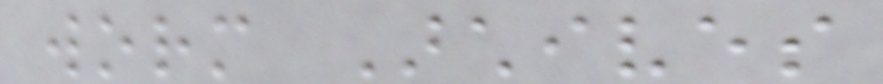worm Archives
